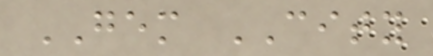GEM CITY
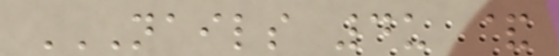NAILS 4U &
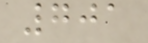701
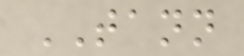TANN
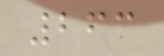263
